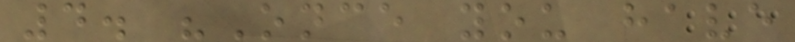4. "Once you have
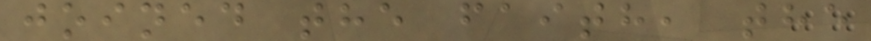joined the faith, the
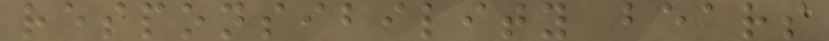responsibility bears
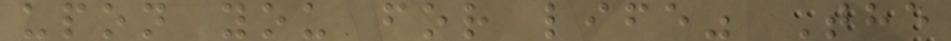upon you for life" The
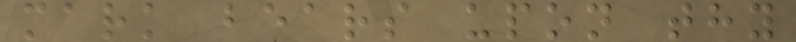mark bears upon thy
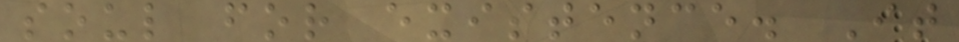soul for existence. It
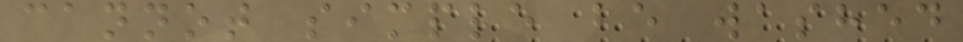cannot simple be washed
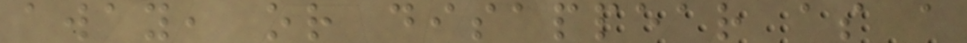away, or disappear as a
